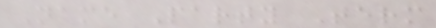Name Party Term
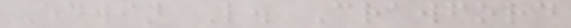Edwin L. Crawford
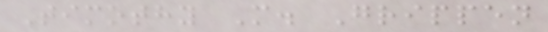Timothy M. Grippen
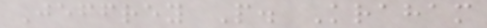Jeffrey P. Kraham
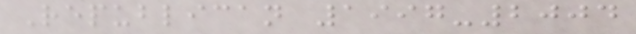Republican 1997-2004
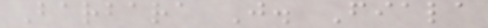Barbara J. Fiala
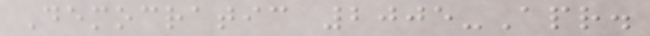Democratic 2005-Apr.
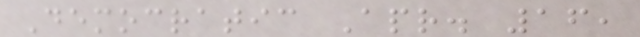Democratic Apr. 16,
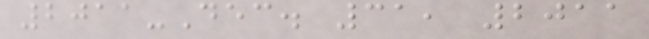2011-Dec. 31, 2011
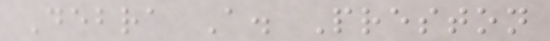Debra A. Preston
